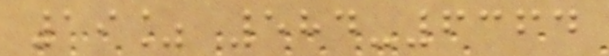19% 584-6364
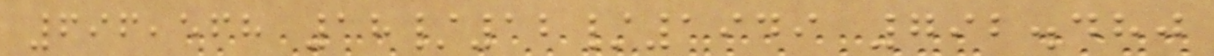696,568 18/12/1949 792.480
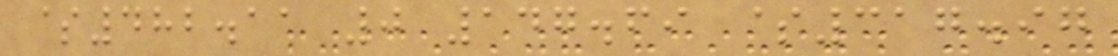$482.11 0 147.69 $317.97
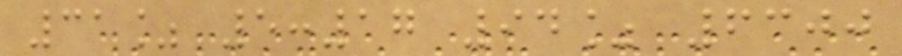31% 5:17 94% 6300
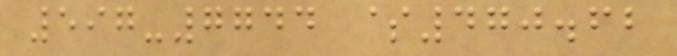597-7744 $470.62
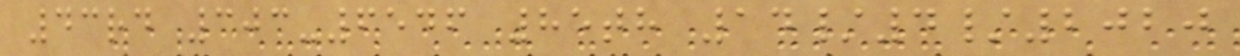43rd 303-6546 85th 14/4/2020
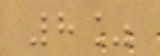8%
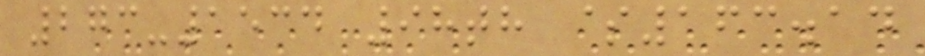273-1534 98th $163.14
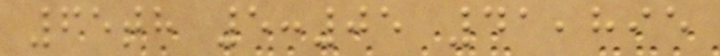65th 5:05 41,895
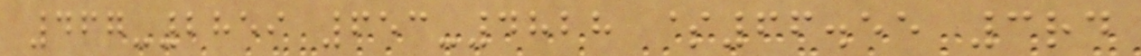467-2859 653-4828 $66.55 3rd
